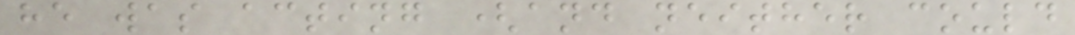he was acting (and neither could
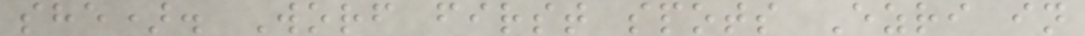she). Worf first spots Ezri in
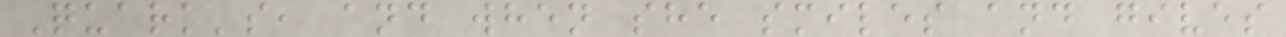Quark's, and when she smiles and gives
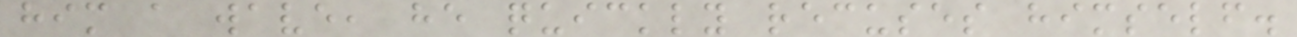him a wave, he quickly recuses himself.
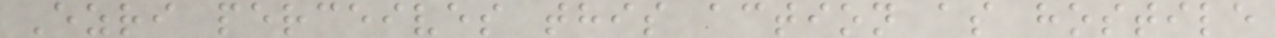Ezri perceives this action as hostile
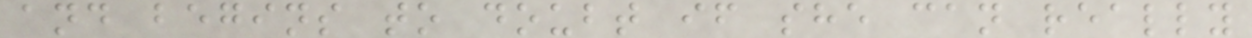and begins to doubt if she can really
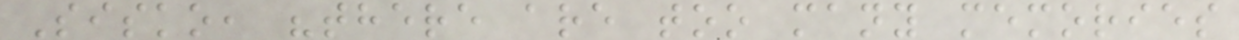Sisko, "there are too many memories
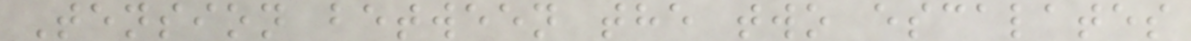Tension between the two escalates
